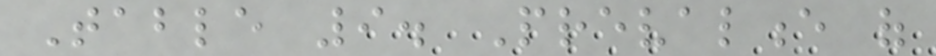Table 9. Prevalence of
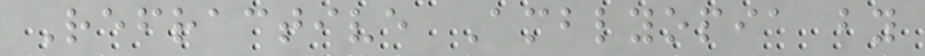Refractive Amblyopia by
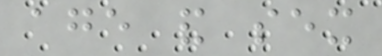age and sex
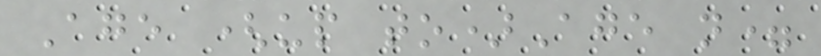Age (up to)Age n=
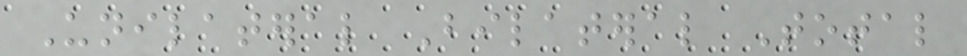Unilateral Bilateral Total
